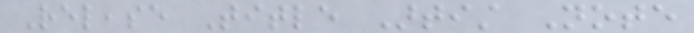Release Title Artist Note
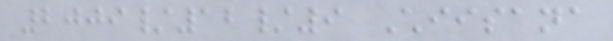2009/12/9 Chiisana
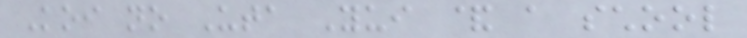Koi no Uta Yui & a school
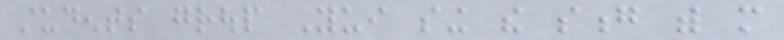students group Yui sing the song with more
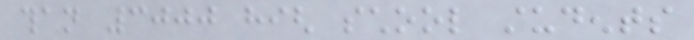than 3000 high school students
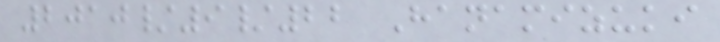2010/9/22 Hanamizuki
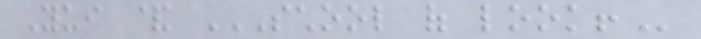Yui & SCHOOL OF LOOK!
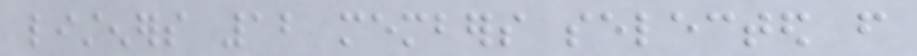listeners 12 members selected from
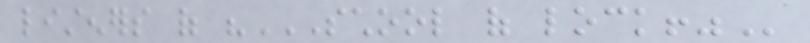listeners of "SCHOOL OF LOCK!"
